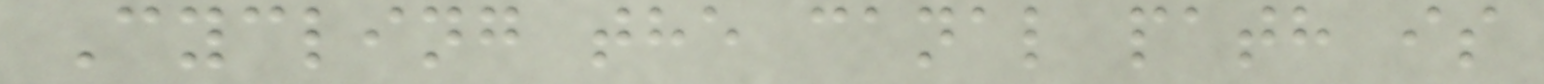Cycling the canal path is
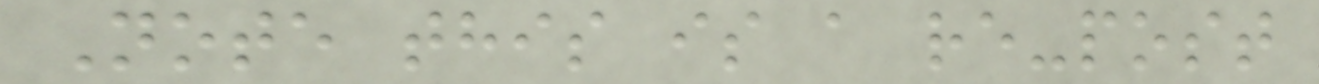Note this is a re-post
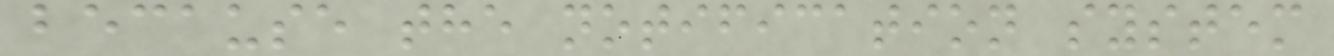because the notification system
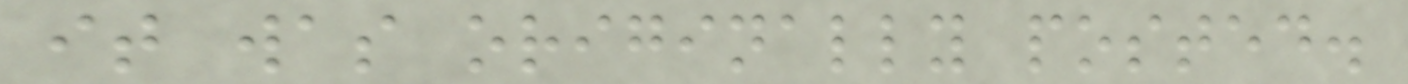it was originally posted.
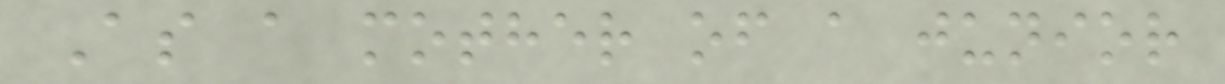As a mother of a junior
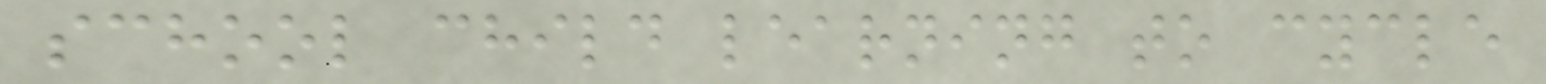school child learning to cycle
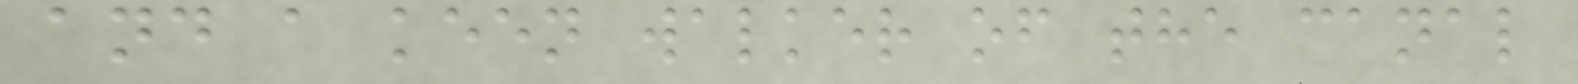and a keen walker of the canal
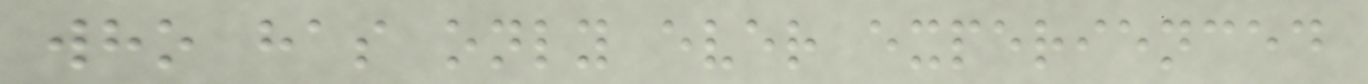who has only ever experienced
